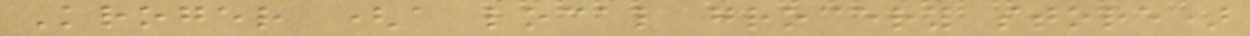Kroger (a local grocery store)
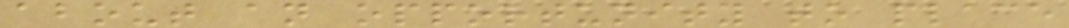about an opportunity to place
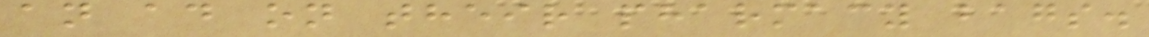an ad on their pharmacy bags.
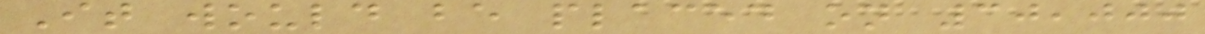It would be placed on 30,000
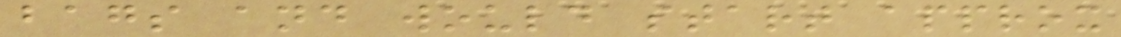bags and would start approx
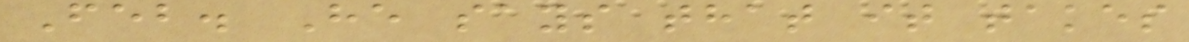Feb. He says that it takes
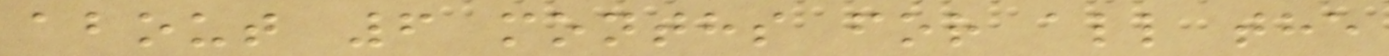about 6 months for all the
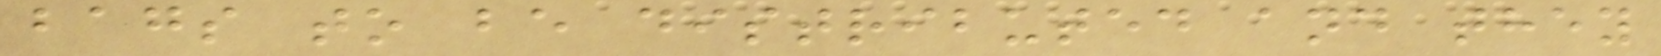bags to be distributed and they
